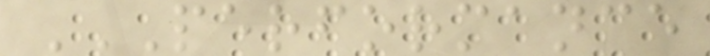PERFORMANCE
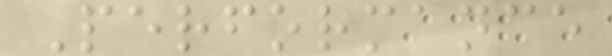Performance
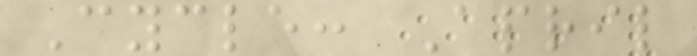Cycle: April
